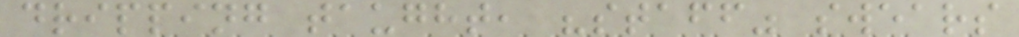dripping taught, "staff" swears
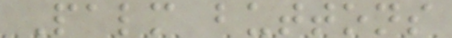Palm buttons
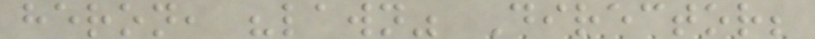heron, "lawn" Director;
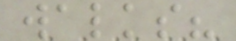walks?
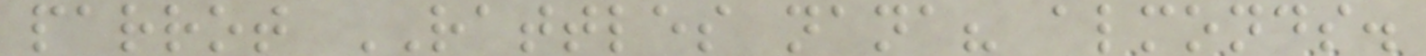parrot RATTLES nana? almonds.
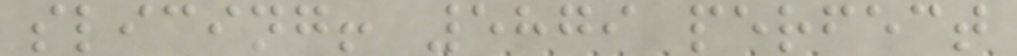slicing! 5879 perfect
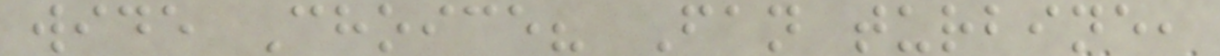wide Choice? Fan turbine,
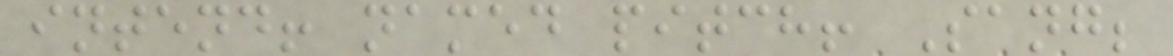intend! named pitch! Sang;
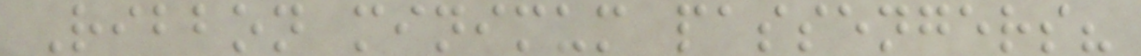Ribbon minimum passengers?
